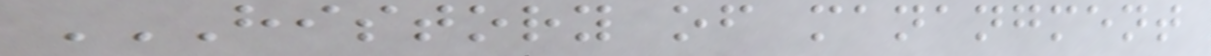HISTORY OF MANANGMENT
